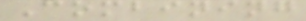Combining
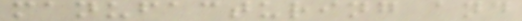manufacturing and
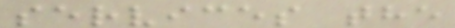services the
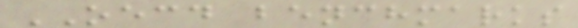OECD benchmarks
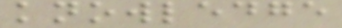knowledge
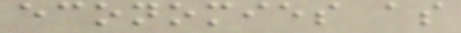economies as
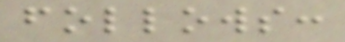follows:
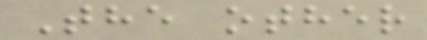The other
